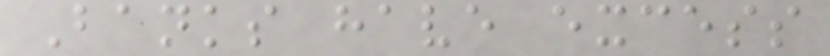Banks have excess
